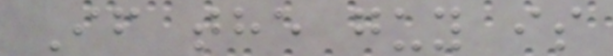If the guy is
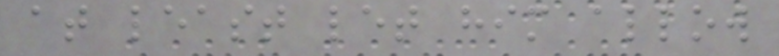at least let him allow
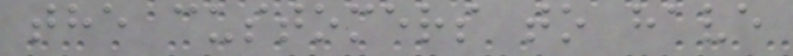the customers to have
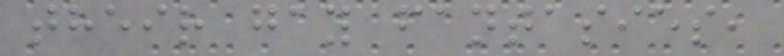their gay fantasies,
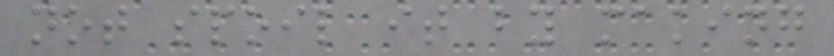not spoil it by making
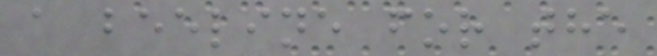a beeline for the
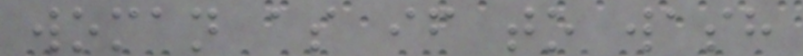woman as if to wash
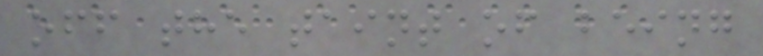off the taint of being
